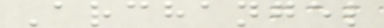Archangel
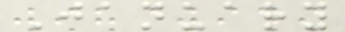January
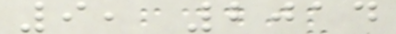9, 2014
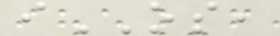iOS,
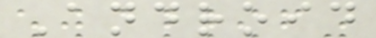Android
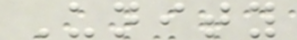Unity
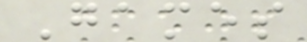Games
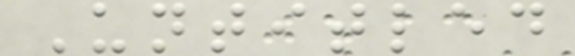Untitled
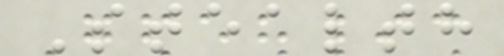Stealth
